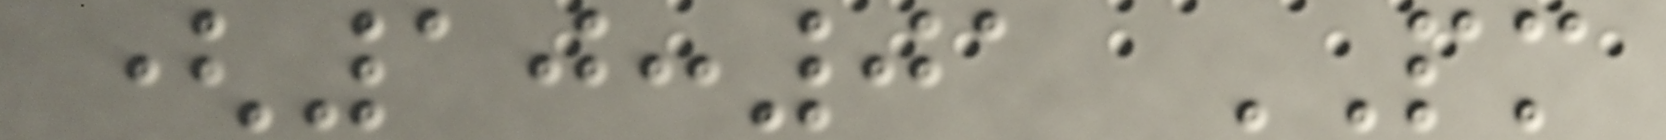(10:01 PM
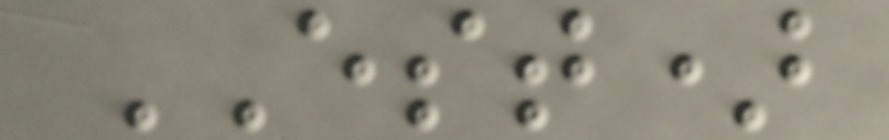EST)
